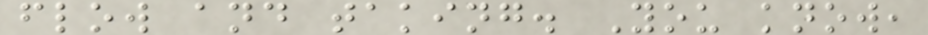flow and taking. You know,
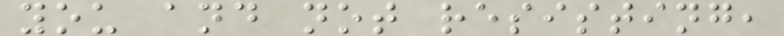you and not resisting,
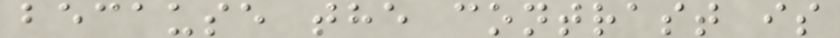because the contrast is
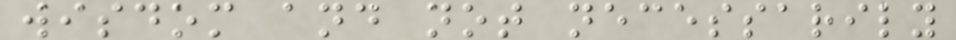wisdom and not necessarily
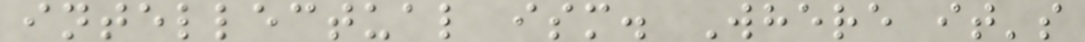intellectual ism. Where it's
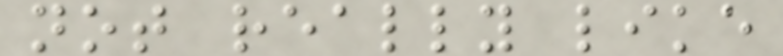not really like
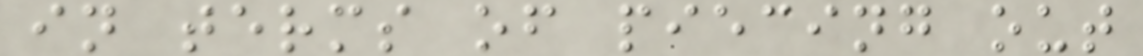in terms of piecing out
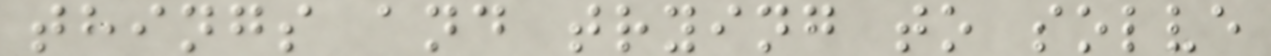things and trying to solve
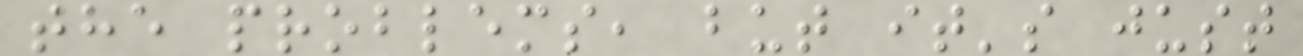the problems, but it's just
